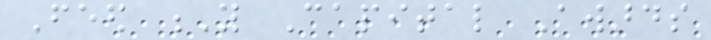Feed Y Capital Awards
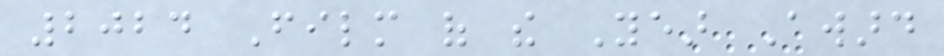2024 Film of the Year Award
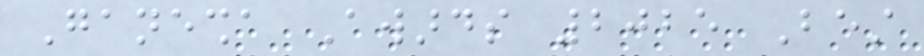Ganesha Awards 2025 Best
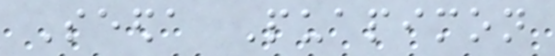Seeda Puapimon
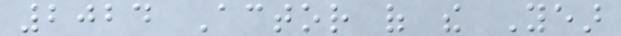2024 Actor of the Year
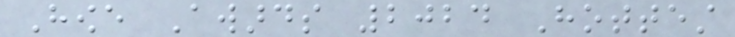Howe Awards 2024 Hottest
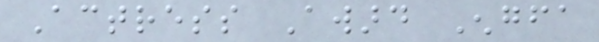Actress Award Engfa
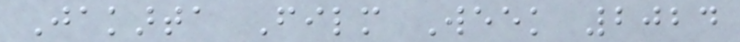Jakarta Film Week 2024
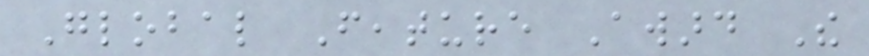Global Feature Award The
